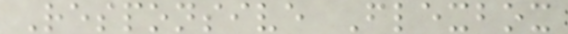Responsive Flexbox
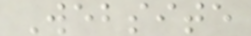Website
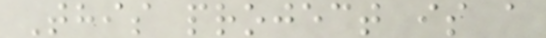This project is a
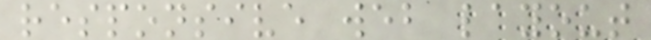responsive web layout
